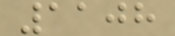1108
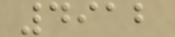4912
